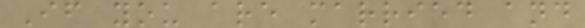If you are married and
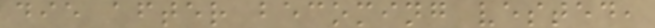die after becoming vested,
